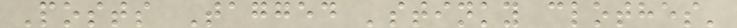Posts Tagged 'stinky clothes'
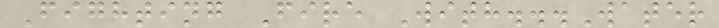Fighting Fire With...Water
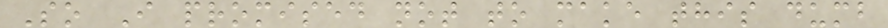So I promised not to make this dumb
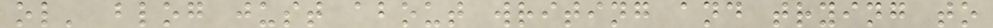ol' blog just about writing and trying to
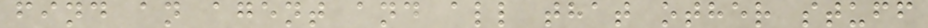find an agent and all that other stuff
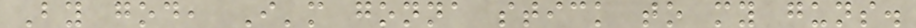By god, I'm gonna stick to my guns.
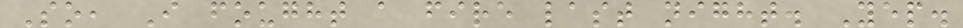So, I fought a fire last night. Yep.
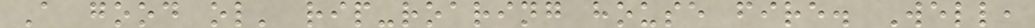A good ol' rip-roaring house fire. Well,
